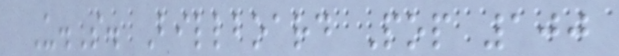U.S. Billboard Pop 100
